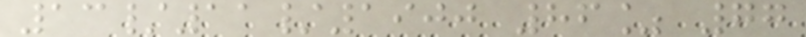13/11/1900 86% 77
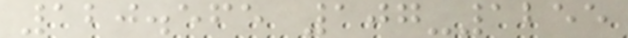120.565 107-1255
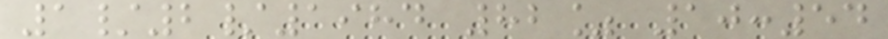1/2/1984 82% 10:54
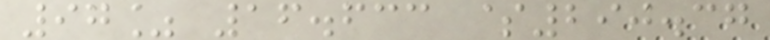97% 16.633 $290.37
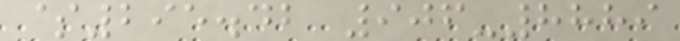$295.42 906-8889
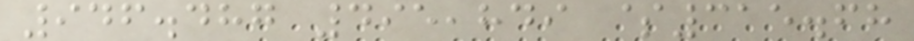946.487 495,849 $315.68
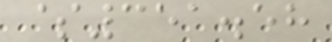$351.58
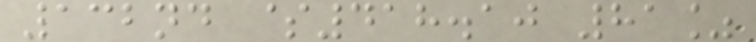132nd $418.10 81%
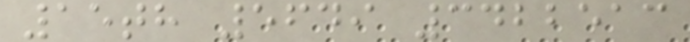15th 5649 3422513
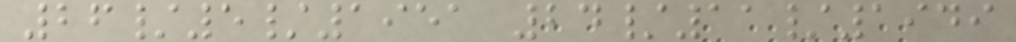26/5/1951 24/11/1949
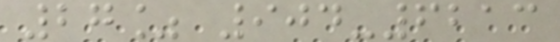27% 904-6213
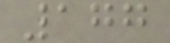177
